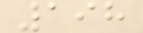198
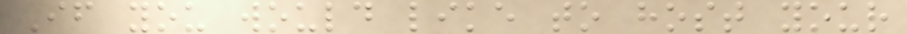If you would like to host your
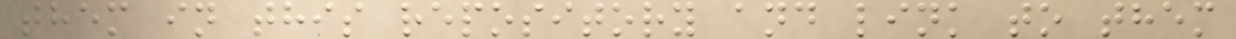them in this repository and link to them
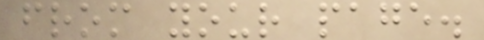from your page.
